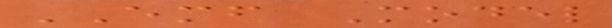EMF Model
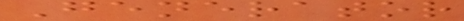Generator
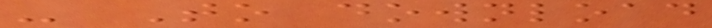- To download
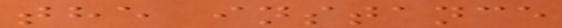the instance
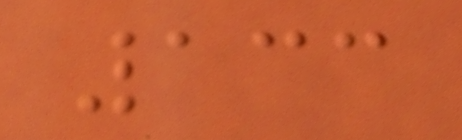133
